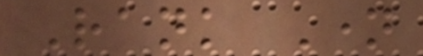Rank Name
